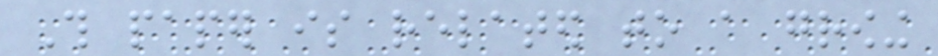This paper is related to a growing
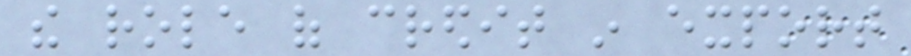the role of credit in export
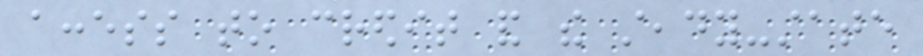access to credit and the steady-state
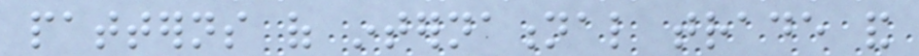patterns of international trade and
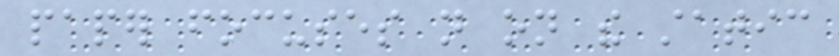paper focuses not on the static
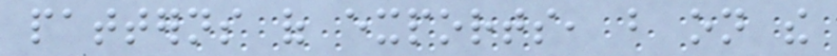patterns of exports, but on the
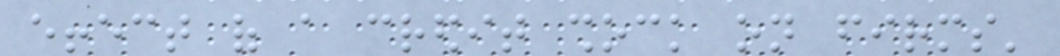effect of a credit shock on firms'
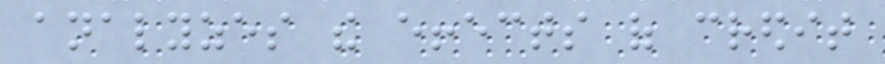analyzes the effects of credit
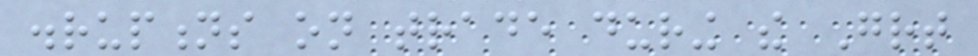disruptions on trade during the Great
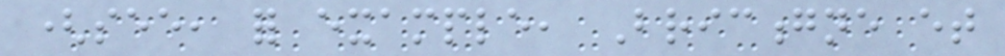(see, for example, Bricongne et
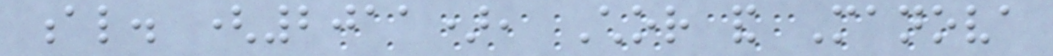al. (2011), Chor and Manova
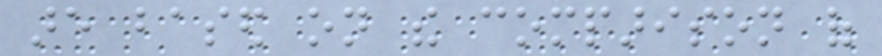are based on the comparison of
